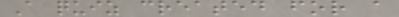A quiz created for a
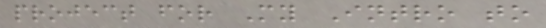project for My Intro to
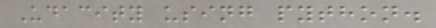Udacity using python.
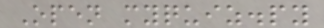Open myquiz.py
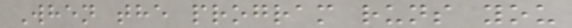When the program runs you
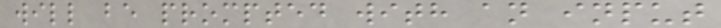will be prompted with an input
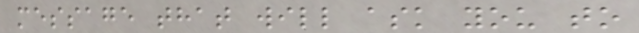message that will ask you to
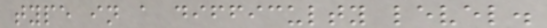type in a difficulty level.
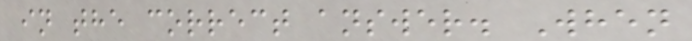in the correct answer. When
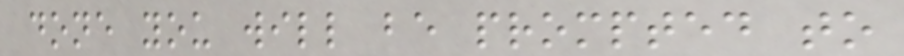done you will be prompted to
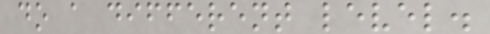do a different level.
